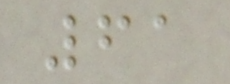61
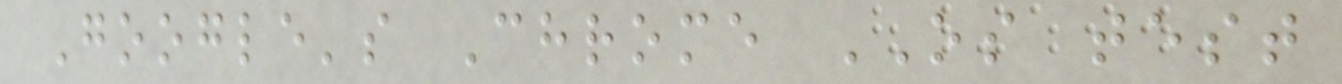Google's Chrome OS test
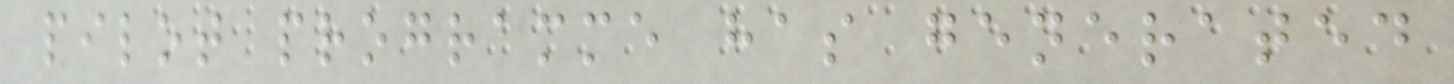pilot programme has generated
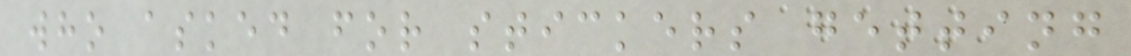who asked for stickers getting
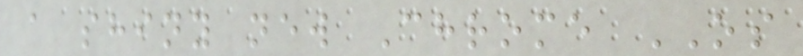a shiny new Chrome OS
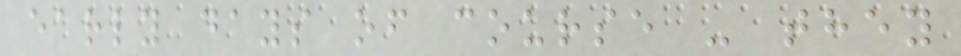early days of course - they
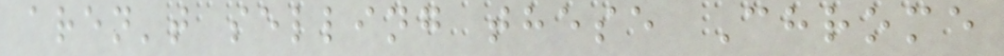aren't selling these Chrome
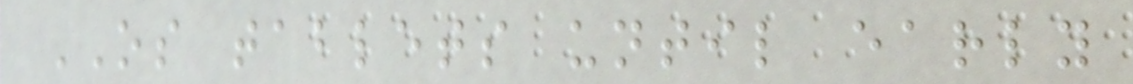OS tablets until early
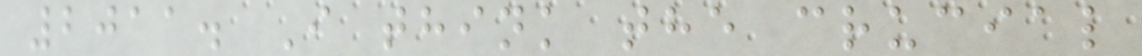2011. I think the crucial
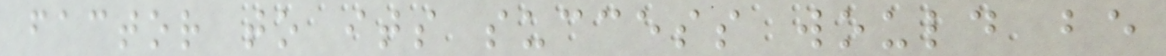factor to its success would be
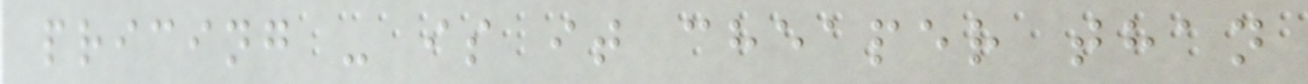pricing - is it cheaper than
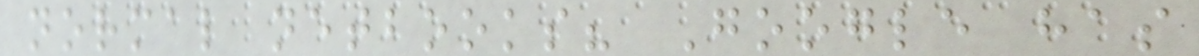normal netbooks? Google has
